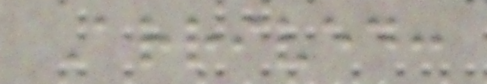Arrived:
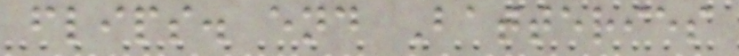flips. end Batteries
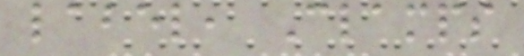label, Clamps
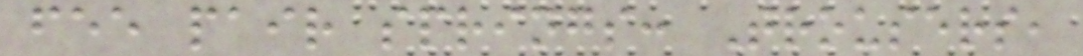fee pair springs: Trousers,
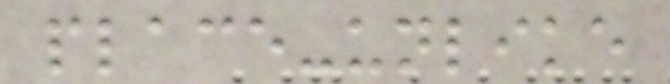place-unlike
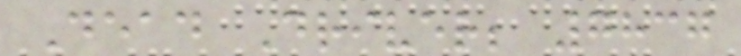Dead Driver; 7837
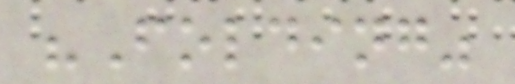"Folding"
